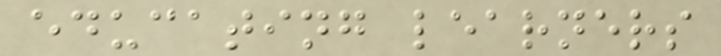educating learners
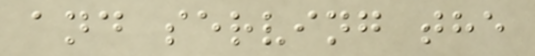and serving the
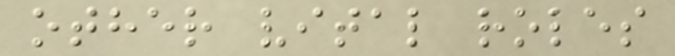other vital roles
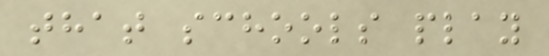that schools play
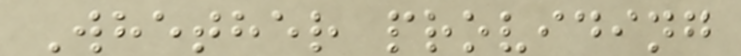Whether providing
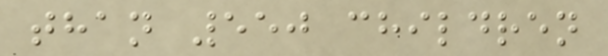than 550 children
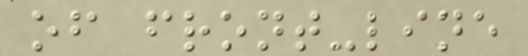of front-line
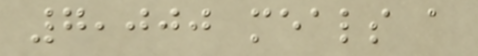7,000 meals a
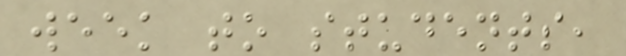week to students,
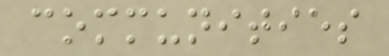communities
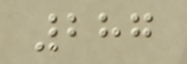287
